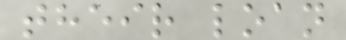their loan
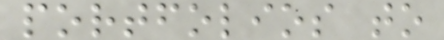portfolios to
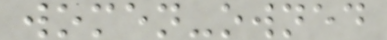women-owned
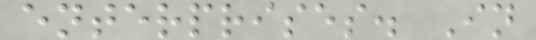enterprises. In
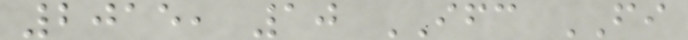2015, 10 IFC FI
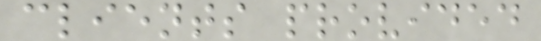clients provided
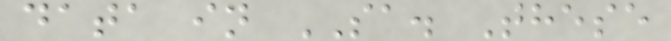data in SA. These
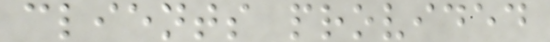clients provided
